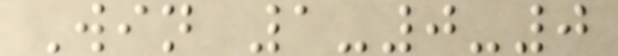Win 1-0-0
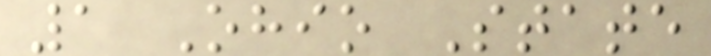1 Ohio State
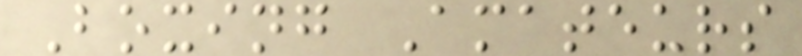Boxing Amateurs
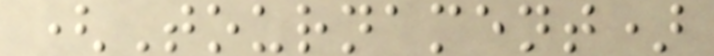(Tournament)
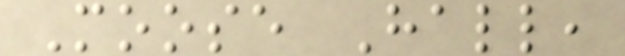Moose Hall,
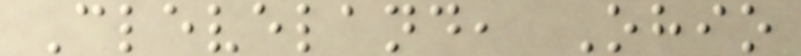Cleveland, Ohio
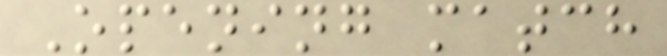Opening match
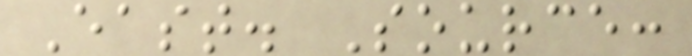East. Source:
